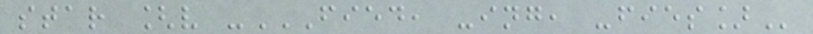star [v -FIED, -ING, -FIES]
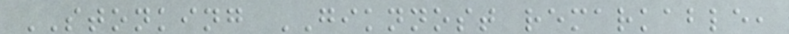STONKING GIKNNOST remarkable,
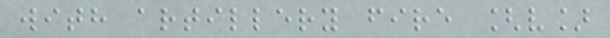with artillery fire [v]
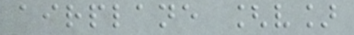airplane [v]
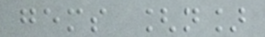gems [n]
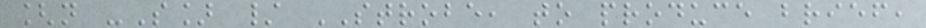[n -S] / STROBE, to produce brief,
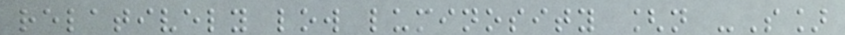relatively low luminosity [n -S]
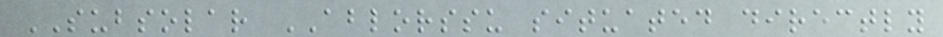SUBSOLAR ABLORSSU situated directly
